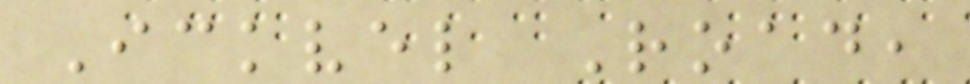Ickvel Road,
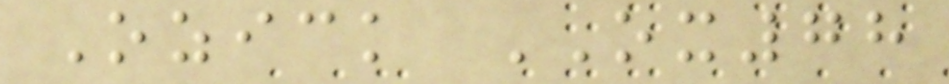Ozick OX78
